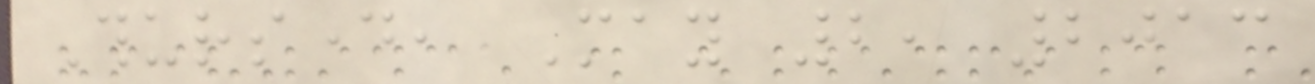Thursday, May 2, 2013
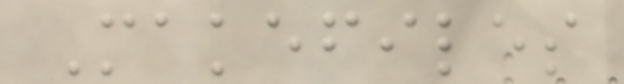Makefiles
